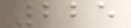225
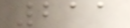211
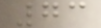73
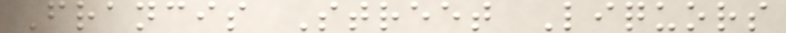Francis Street Liquors
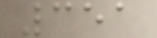351
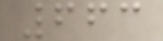663
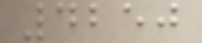4250
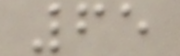65
